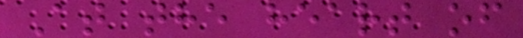At the heart of
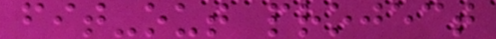fit-out project
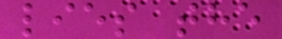lies the
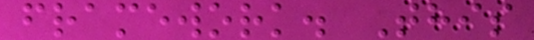framework. This
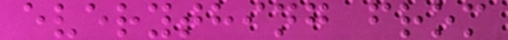everything from
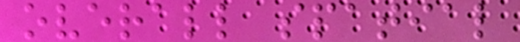overall spatial
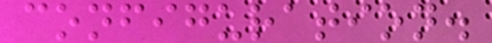configuration.
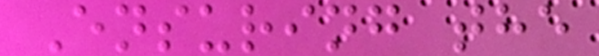Ensuring the
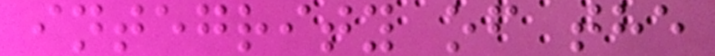integrity of the
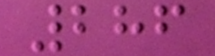286
